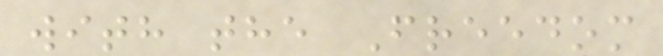with the Freedom
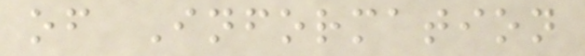of Information
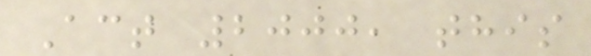Act 2000, this
